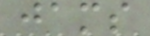jams
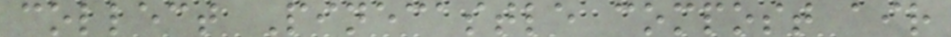collect Pinecastle compost air
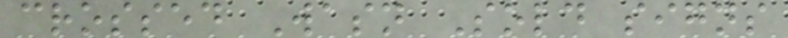crossed Wasn Sold signs
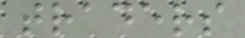traders
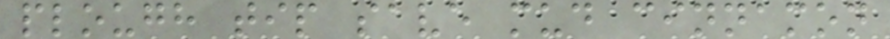plough tip save mud cinnamon
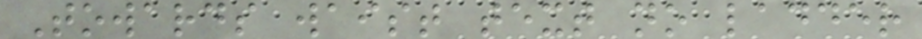Towards waist text no ladder
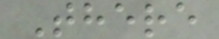There
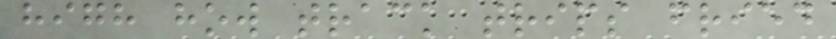high how track trips fried
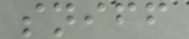sniff
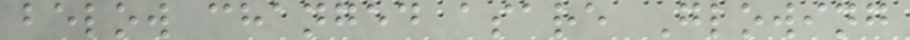below changed asare Glowing
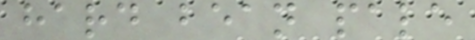hard bean pale
